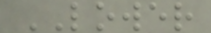LOWER
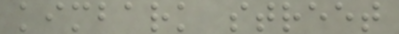kimbark street
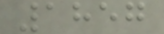1857
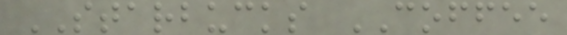STARBUCKS COFFEE
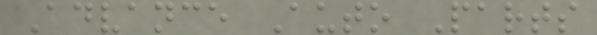Advance Auto Parts
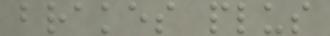brakes plus
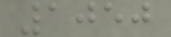1050
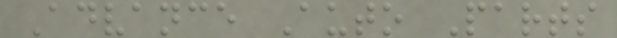Advance Auto Parts
